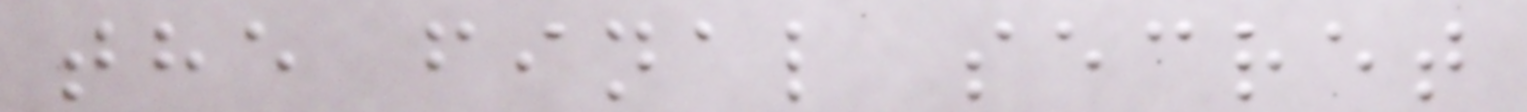the final secret
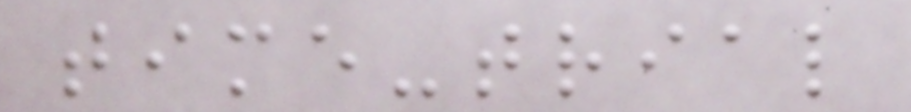time-trial
